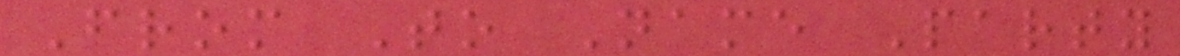From To Name Party
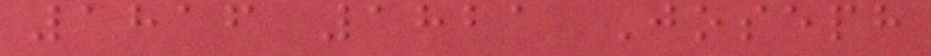1816 1821 Joseph
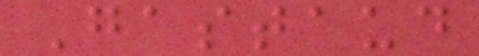Gastaud
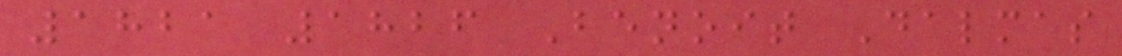1821 1826 Benoit Dalmas
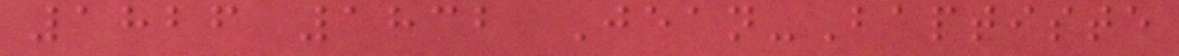1826 1832 Jean-Baptiste
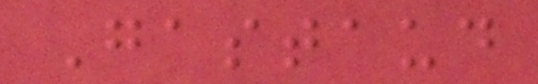Gastaud
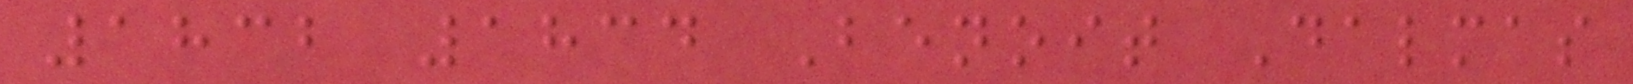1832 1834 Benoit Dalmas
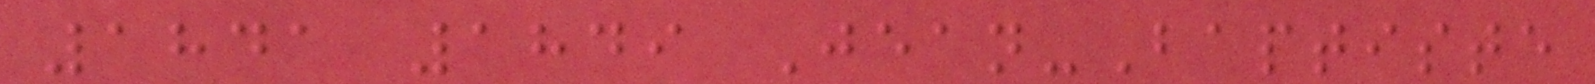1841 1849 Jean-Baptiste
